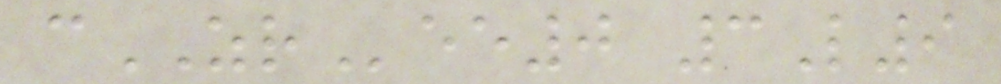cZRee0 3L9
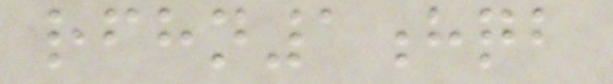rfhn1hqb
